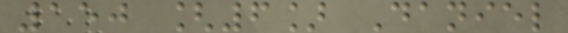150 [6] Daniel
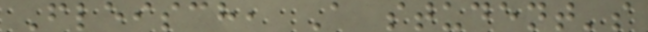Fleisch, A student's
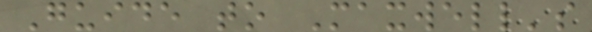Guide to Maxwell's
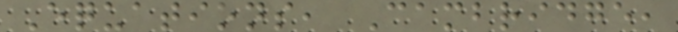Equations, Cambridge,
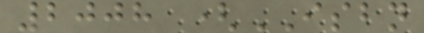2008 (ISBN
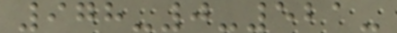978-0-521-
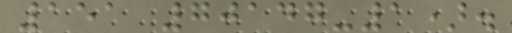151 70147-1).
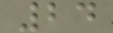24
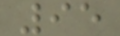95
